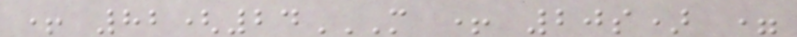+ 82(24M + 20S) =
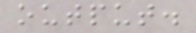output.
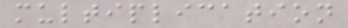multiplication
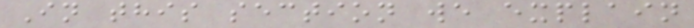In this section we explain
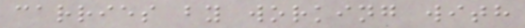carries by working with
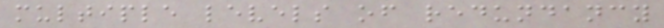multiple levels of redundancy
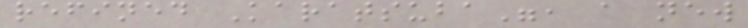refined Karatsuba", a new
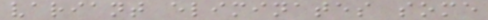variant eliminates some
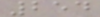254
